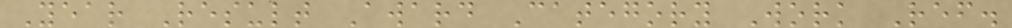Year Result Award Category Work Ref.
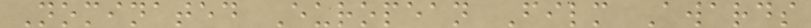Nominated European Film Awards
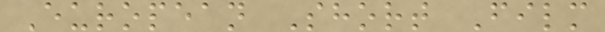European Short Film
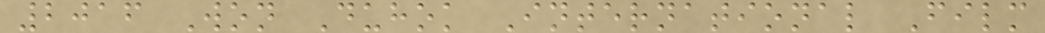2016 Won Duhok International Film
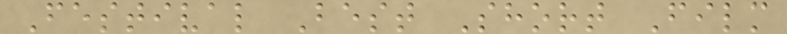Festival Best Short Film
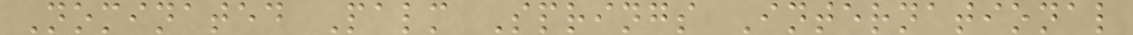Nominated Palm Springs International
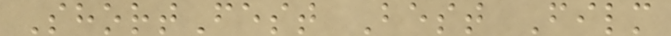ShortFest Best Film
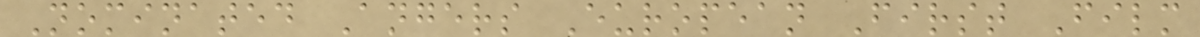Nominated Angers European First Film
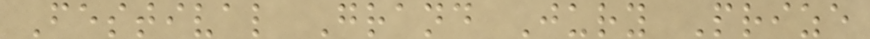Festival Grand Jury Prize
